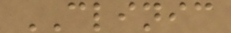CLINIC
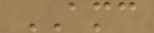AMC
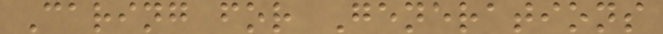Caring for Generations
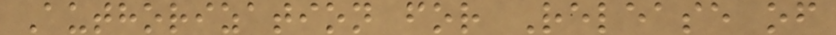Authorization for Release of
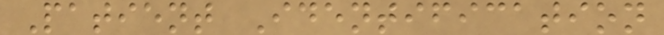Patient Identification
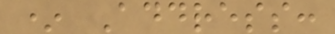* Address:
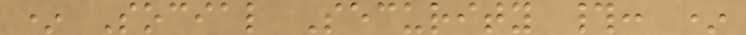* Social Security #: *
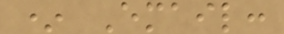* Email:
